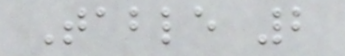Table 2
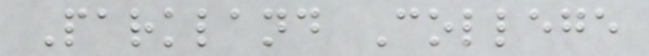Parkland College
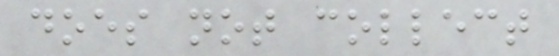does not collect
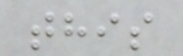this
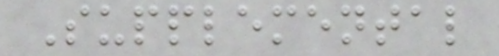Supplemental
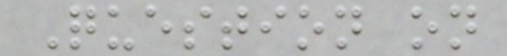Question on
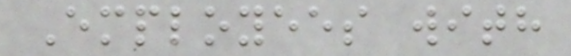Employees with
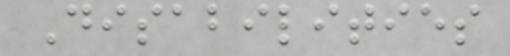Disabilities
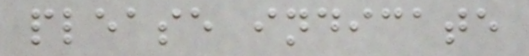please indicate
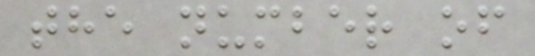the number of
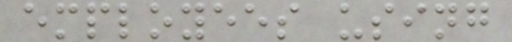employees using
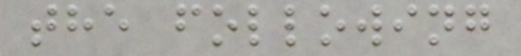the following
